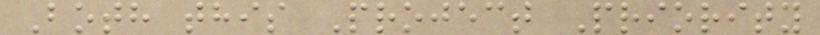Both this Project Priority
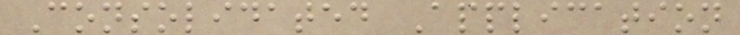Consolidated Application
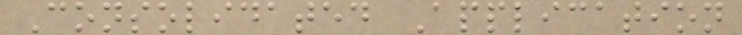Consolidated Application
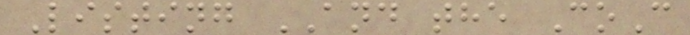Listing AND the CoC
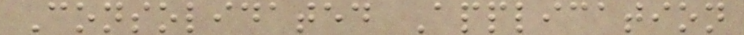Consolidated Application
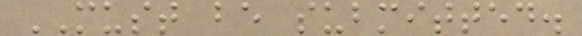MUST be submitted.
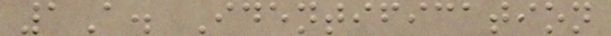1A. Identification
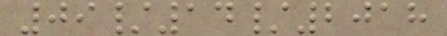09/14/2018
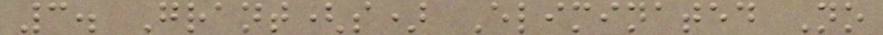3. Grant(s) Eliminated No
